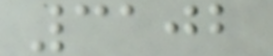3102
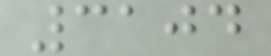3104
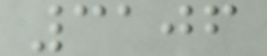3106
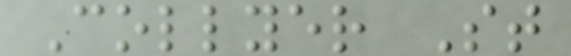Collyer St
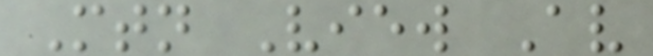Mtn View Av
